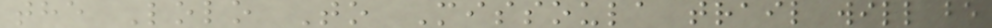the Lolo To Missoula trail will be
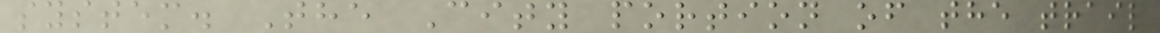system. The City portion of the trail
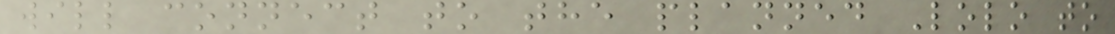will connect to the planned Lolo to
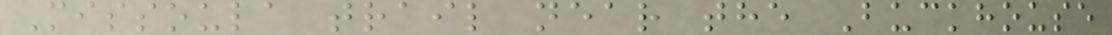Missoula trail near the Buckhouse
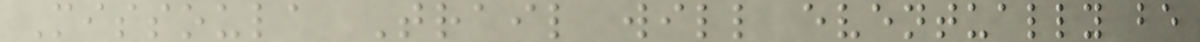Missoula Trail will eventually be
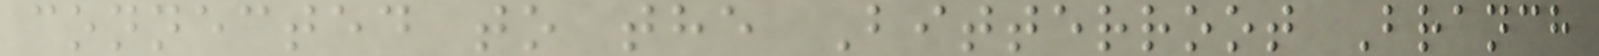connected to the Bitterroot Branch
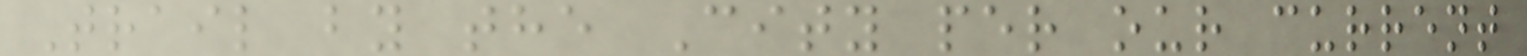Trail by the City per our current
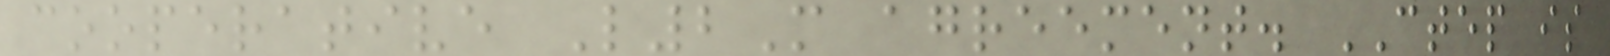cooperative L2M agreement. CTEP is
